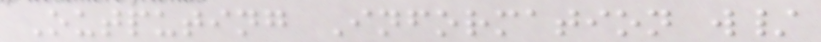Outputing Information w/
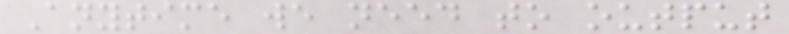Anytime we need to output
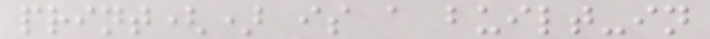print() is a built-in
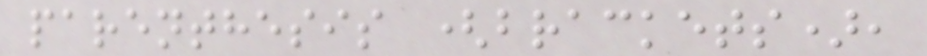parenthesis (brackets),
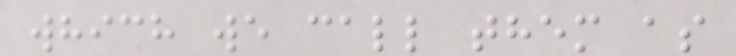which we call them as
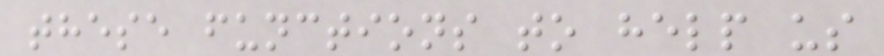these functions to help us
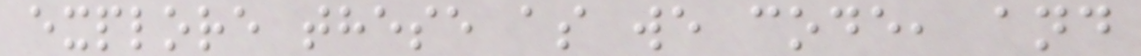explore these as we code, and
